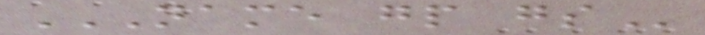NAME GP GS
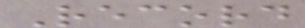Record
